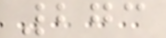273
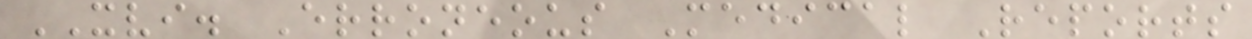XVI. Erroneous Medical Reports
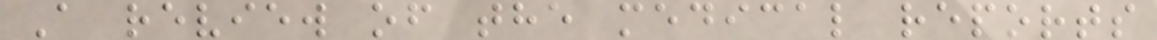A review of the medical reports
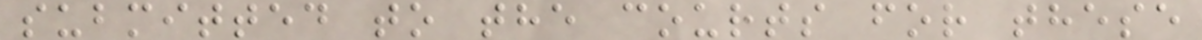submitted to the courts for these
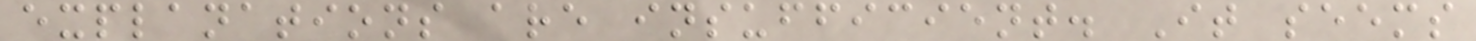explanations are insufficient. It seems
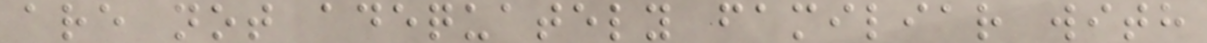are not adequately familiar with
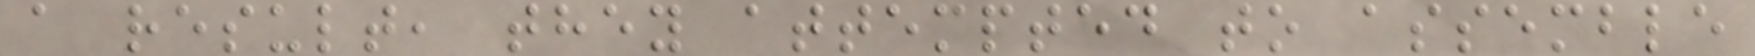a result, they attempted to assemble
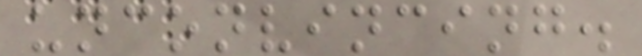unconvincing.
